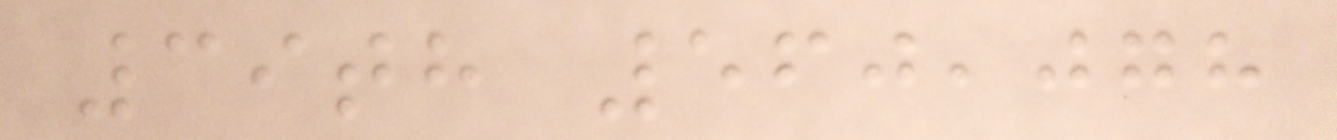39th 560,078
